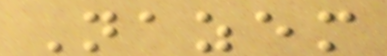Nazem
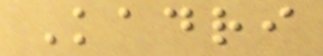Kadri
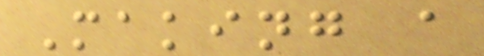Making a
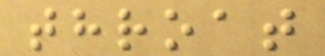throat
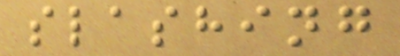slashing
